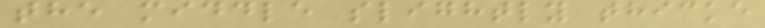the middle slightly thicke
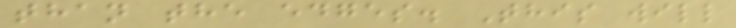than the edges. This will
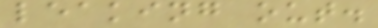leaking out.
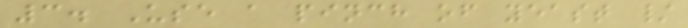3. Use a pinch of yeast /
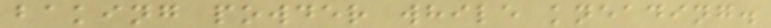baking powder while kneading.
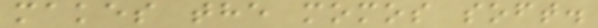makes the momos soft.
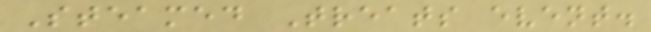Steamed Treats event.
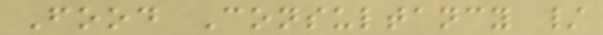Food Consultancy /
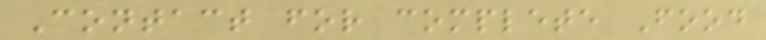Contact for complete Food
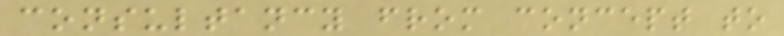consultancy from concept to
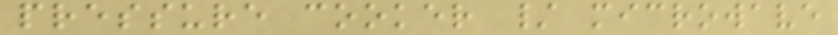pressure cooker / microwave
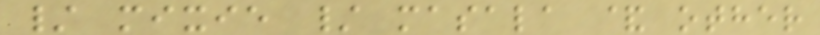/ mixie / masala & other
